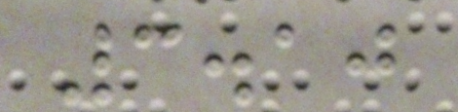3.10
